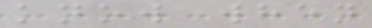know when
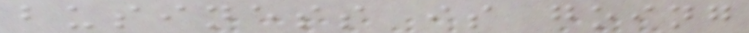business is going
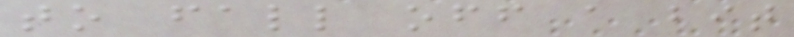to fall off a bit
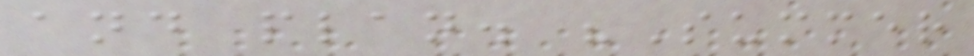and plan. "Summer
